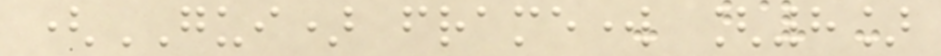(GUI) framework [8]
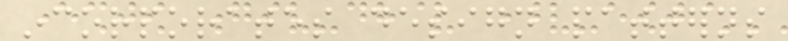incorporates design patterns
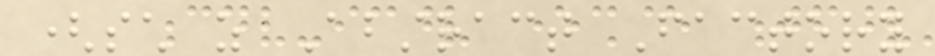(such as Abstract Factory
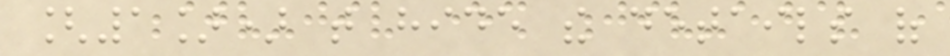[1]) that hide the details of
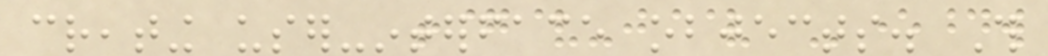creating user-interface objects. This
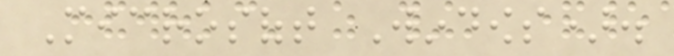Microsoft Windows).
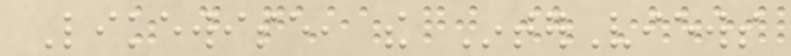Likewise, the InterViews
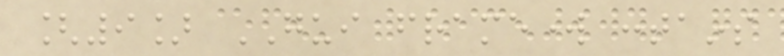[9] GUI framework contains
